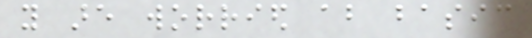you are worried about basic
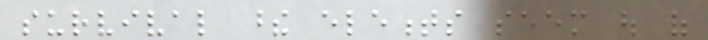survival these elements seem out of
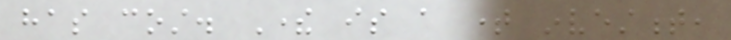has cost. There is a time investment,
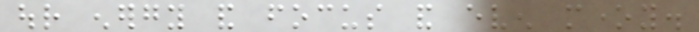our energy and focus and even money.
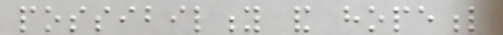possibility and hopeful
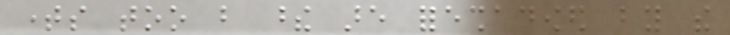times too but these are foreshadowed by the
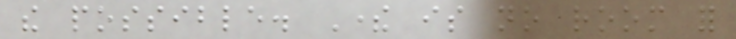the possible. There is no room for
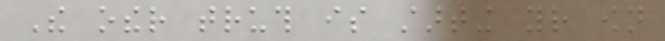The other truth is starting your own
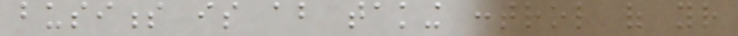business is about taking control of your
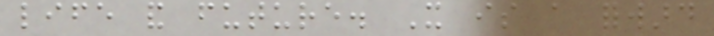life and future. It is a forward
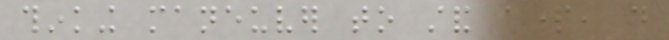thinking maneuver to stand apart, do
